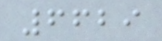6629
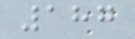187
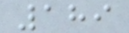189
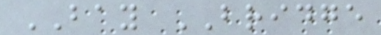BAY BRIDGE
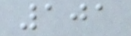101
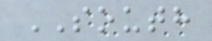SOUTH
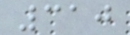310
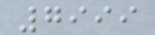7999
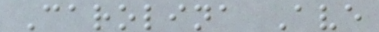Carolina Ave
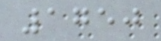1750
